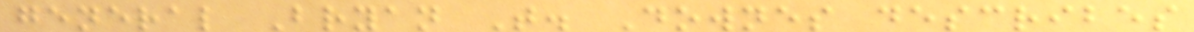general Bryan T. Downes describes
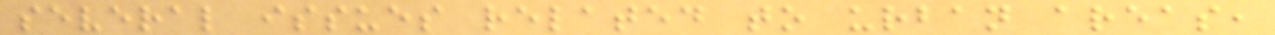several issues related to urban areas,
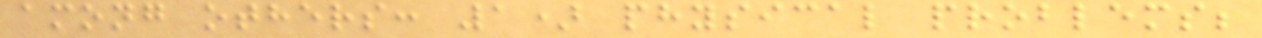among others: 1) physical problems;
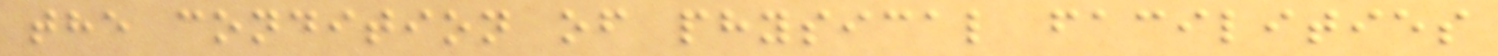the condition of physical facilities
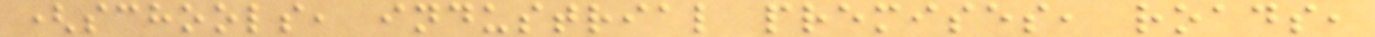(schools, industrial premises, roads,
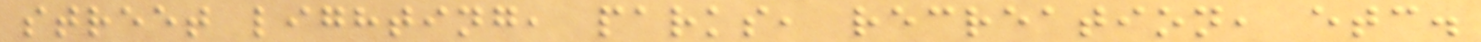street lighting, parks, recreation, etc.
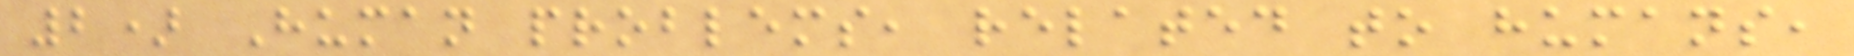2) Human problems, related to humans,
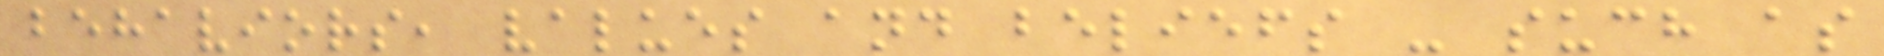behaviors, values and beliefs - such as
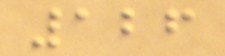126
